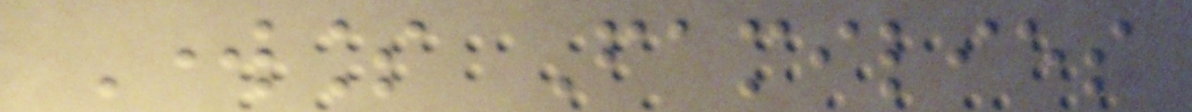Workless Families
